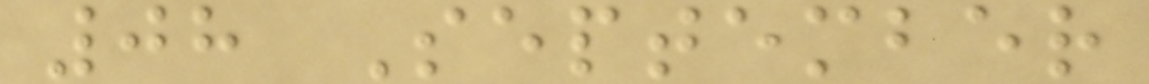08 September
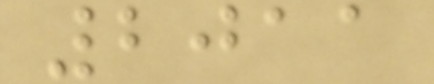2011
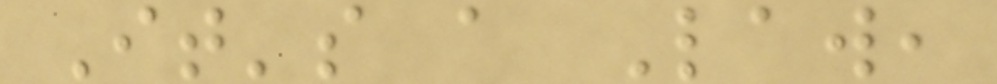It's a Law,
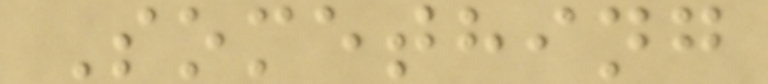Something
